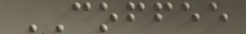COFFEE
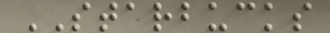STARBUCKS
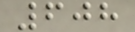608
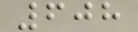608
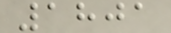1801
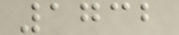1732
